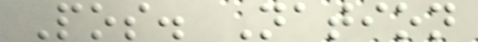Pos. Nation
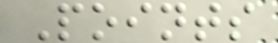Points
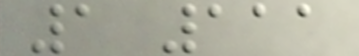1 111
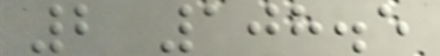2 108.5
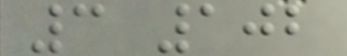3 102
